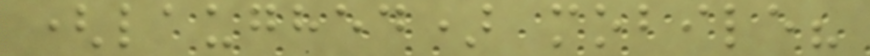(laughed) mobile?
